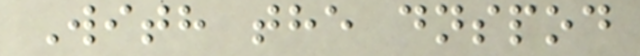With the dnspod
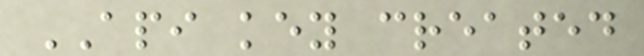API key created
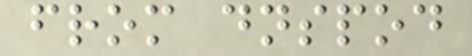from dnspod
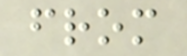from
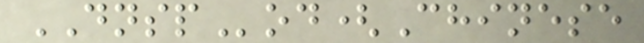DNSPod(Chinese
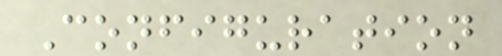Configuration
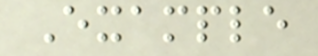Example
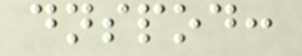dnspod:
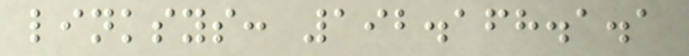linksys: 192.168.1.1
